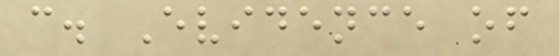c. Evidence of
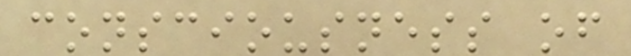consciousness of
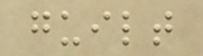guilt
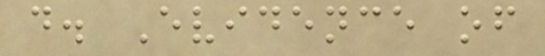d. Evidence of
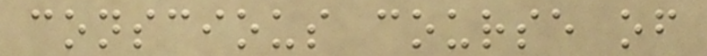conscious course of
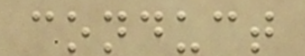conduct
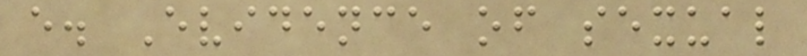e. Evidence of sexual
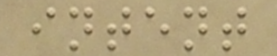intent
